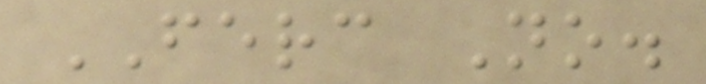FERC No.
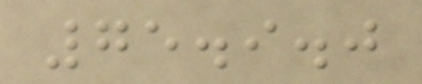75.9.0
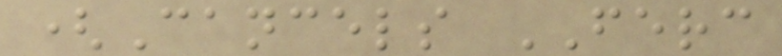(Cancels FERC
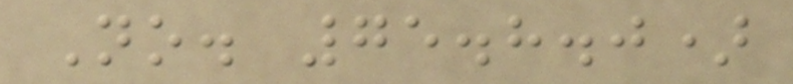No. 75.8.0)
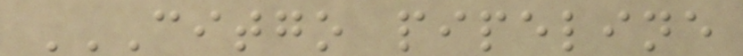CITGO PIPELINE
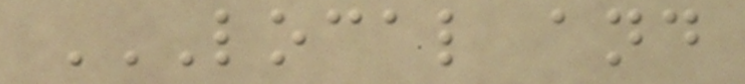LOCAL AND
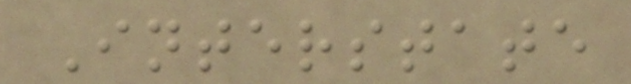Interstate
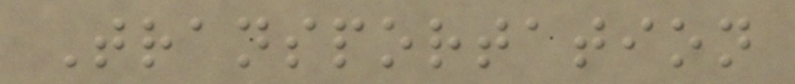Transportation
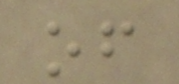of
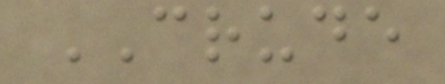CRUDE
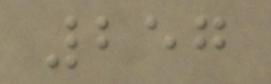257
